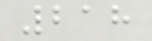218
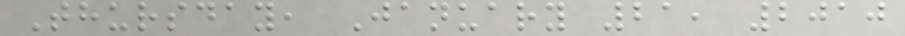Thursday, January 21, 2010
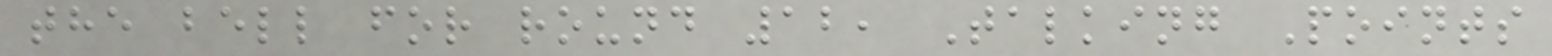the bell for round 12, Talking Points
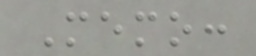Memo:
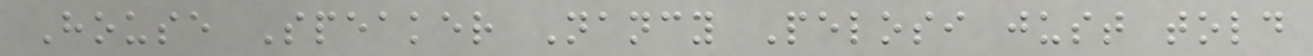House Speaker Nancy Pelosi just told
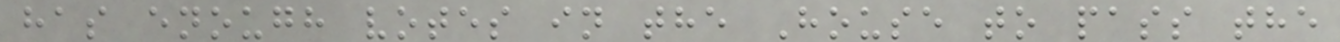has enough votes in the House to pass the
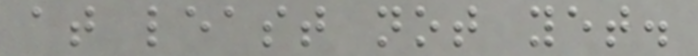at least not yet.
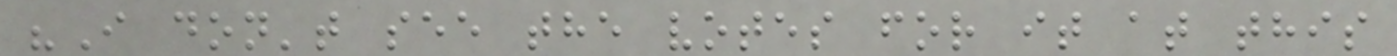"I don't see the votes for it at this
